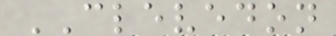CLEVEDON
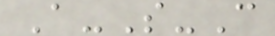A-S-C
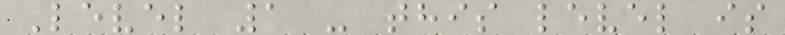Level 1 - this level is
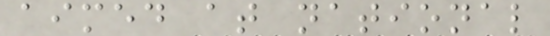aimed at national
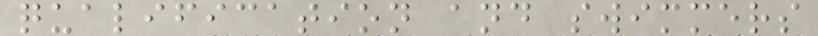qualification and swimmers
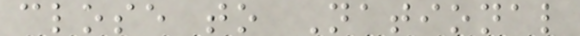close to National
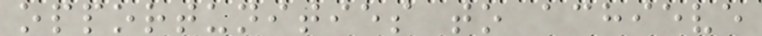opportunities to achieve
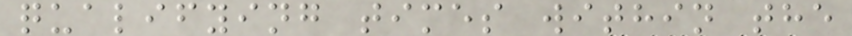qualifying times within the
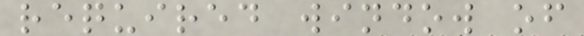required window of
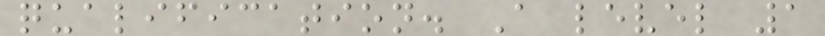qualification. A level 1
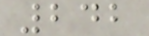242
